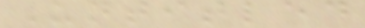Untitled
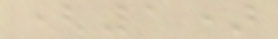(1)
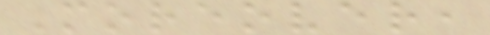Moreover,
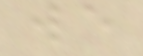we
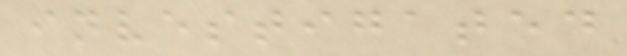investigated
